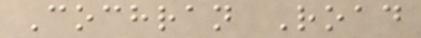Cochran Road
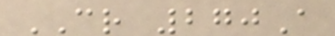CR 270A
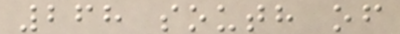268 south of
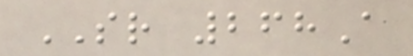SR 268A
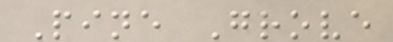Pine Grove
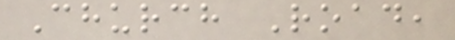Church Road,
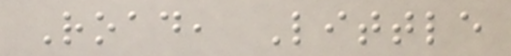Road, Little
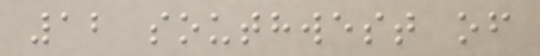12 southwest of
